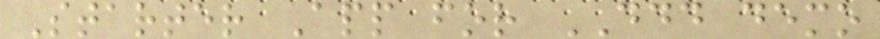Starter App for DDD demo
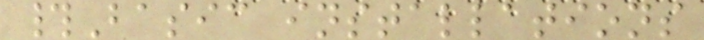#Basic installations
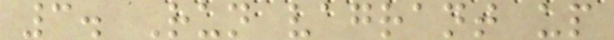3. Run vagrant up
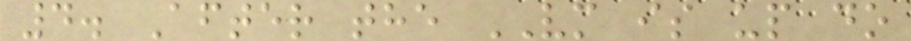4. After the VM is up do
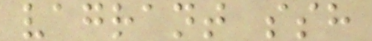vagrant ssh
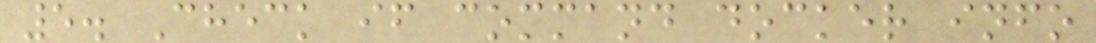5. Check if command docker info
